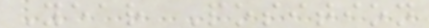Year Position
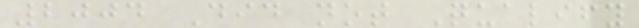2004 Did not Qualify
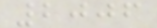2006
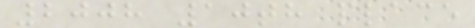2008 10th place
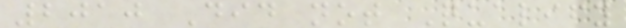2010 Did not Qualify
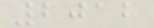2012
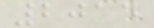2014
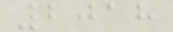2018
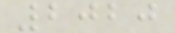2020
